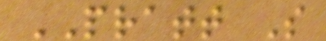PRATT S
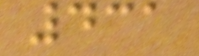431
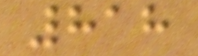818
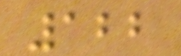122
